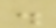.
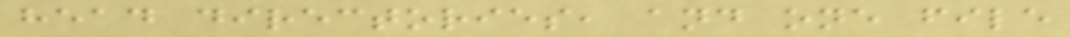head directories, and one file
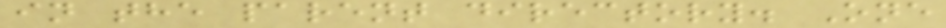in the parent directory. One
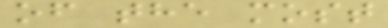of the most
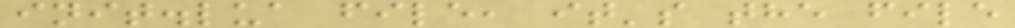init.lua file, it's the file
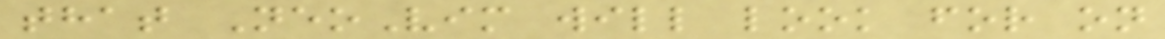that NeoVim will look for on
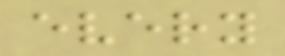every
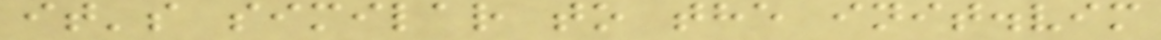it's similar to the init.vim
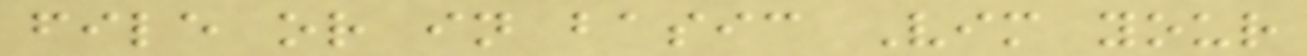file or in basic Vim your
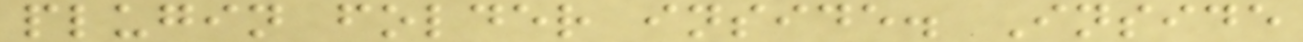plugin folder inside. Inside
